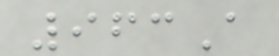963A
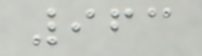963
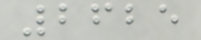2625
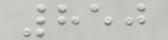850
